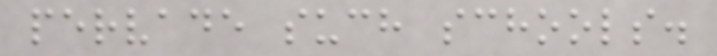pervade such schools.
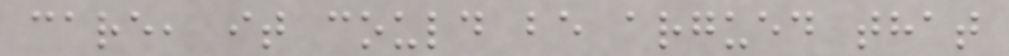care, it could be argued that
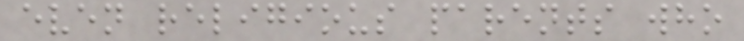even religious parents who
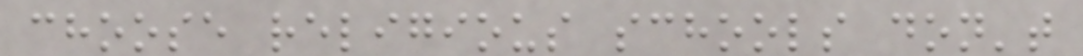choose religious schools don't
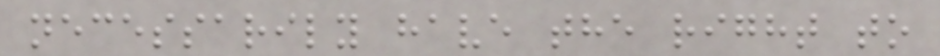necessarily have the right to
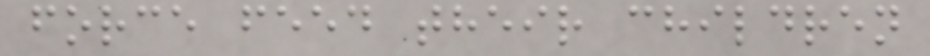force feed their children
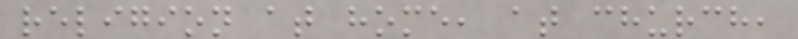religion at home, at church,
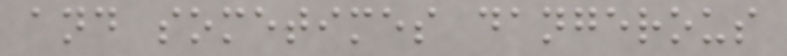and sometimes dangerous
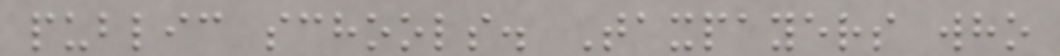public schools. Taxpayers who
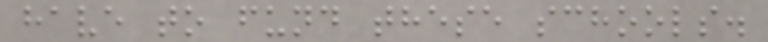have to fund these schools.
